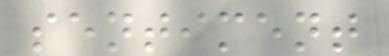sentiment
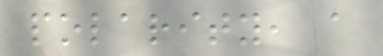polarity, a
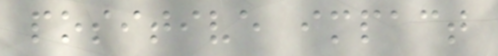positive impact
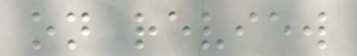on review
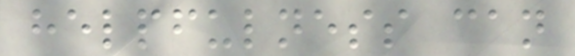helpfulness can
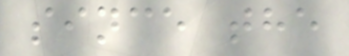since the
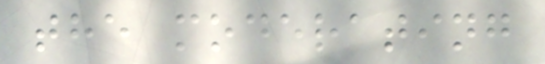the moderating
